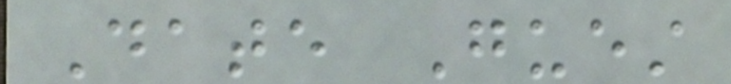Date Guest
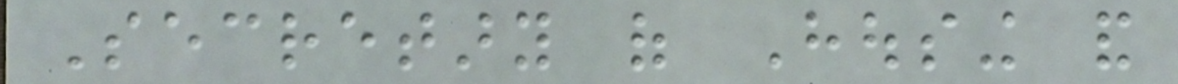Secretary of Housing and
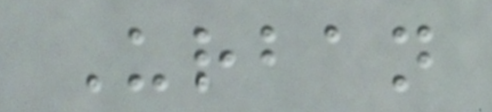Urban
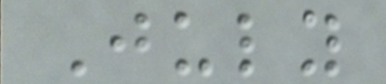July
